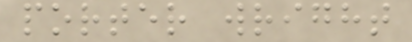porter wright
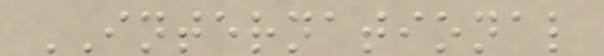INTERNATIONAL
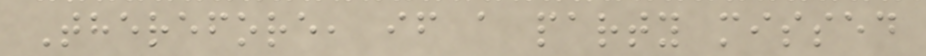Therefore, if a party missed
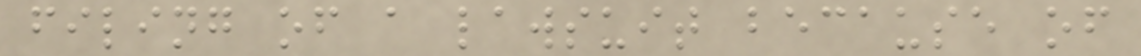filing of a lawsuit because of
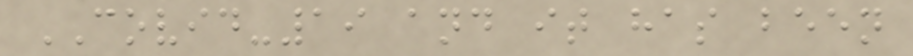COVID-19 and it has been
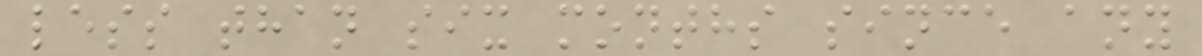less than six months since any
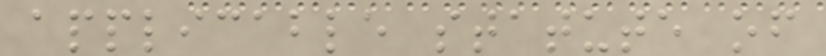applicable statute of
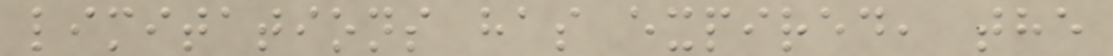limitations has expired, the
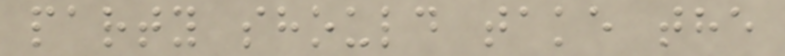party should take the
